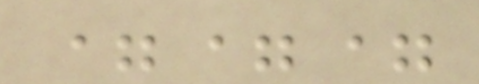===
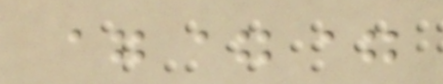===
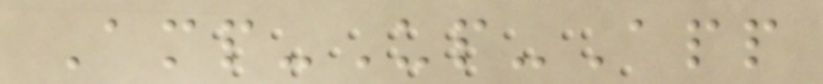Amp-Up-App
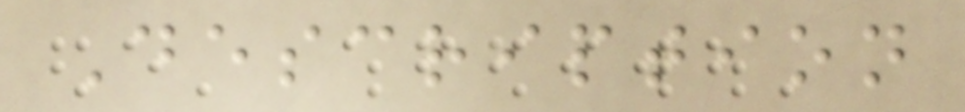Description
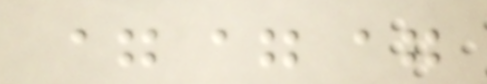===
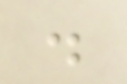.
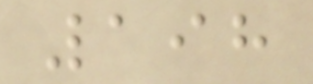198
